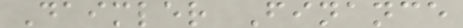Daimler Finance
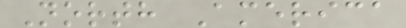North America
